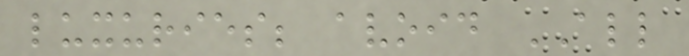luxuries; avoid ALL
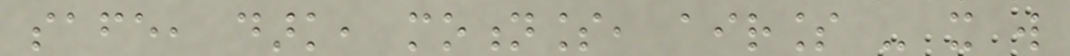safe, dark, motionless, airless - it will
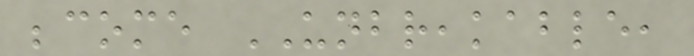become UNBREAKABLE,
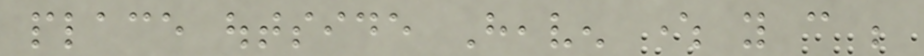place outside Heaven where you can be
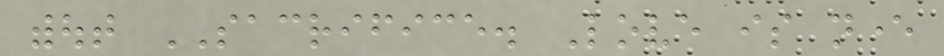without SACRIFICE. Love is never
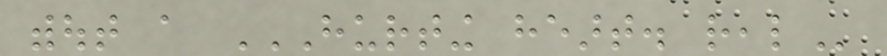without a HURTING HEART. REAL
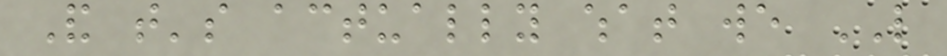And that's actually what we LIKE
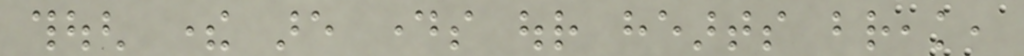though there are days our hearts break,
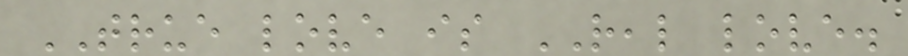TRUE love is REAL love.
